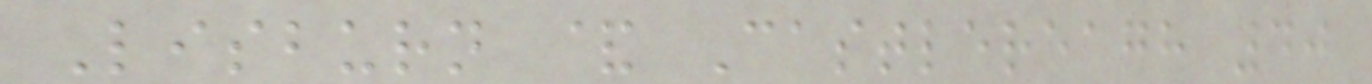Lisburn & Castlereagh 40
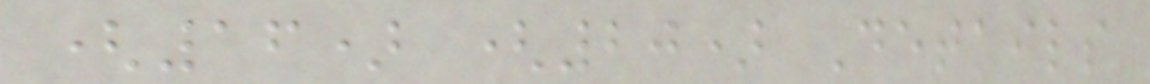(16) (20) Details
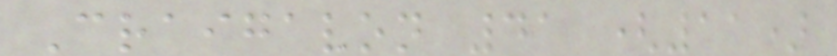Craigavon 41 (11)
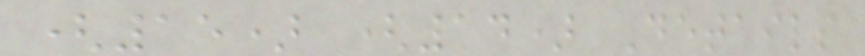(15) (14) Details
